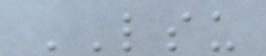LSU
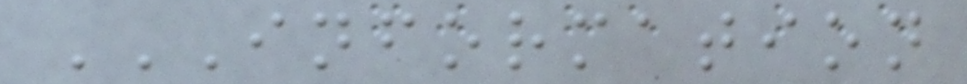INFORMATION
